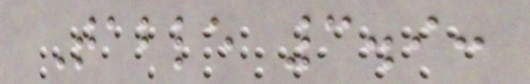Table 3.9:
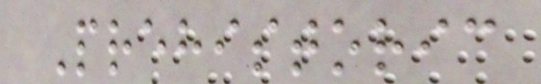Prehistoric
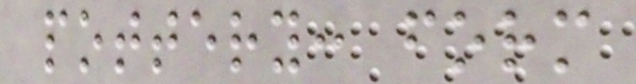pottery: form
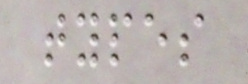types
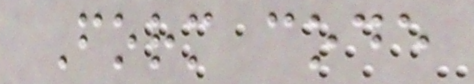Form code
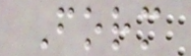Form
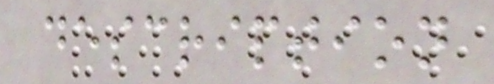description
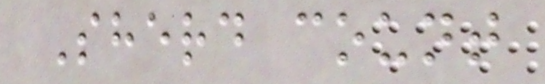Sherd count
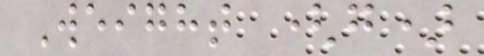Weight (g)
